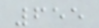655
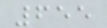655
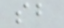sb
